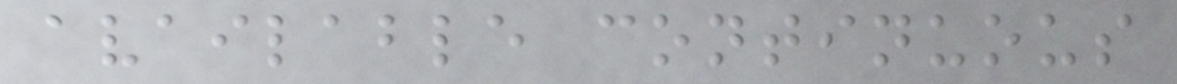available continuous
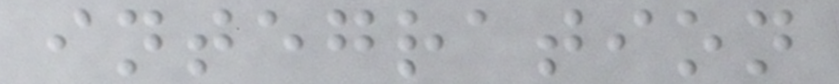integration
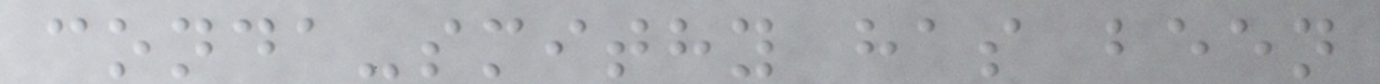conda-smithy has been
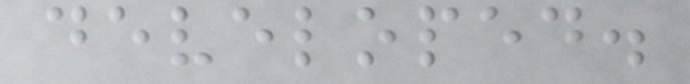developed.
